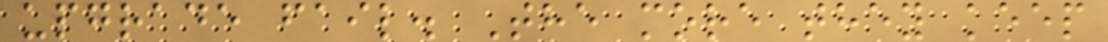upgrade fail. The more they keep
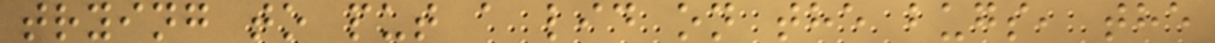trying to put a lid on the bugs, the
